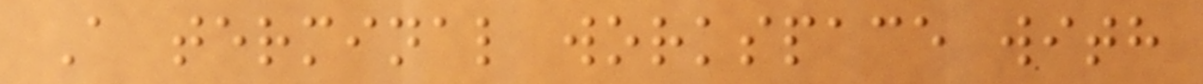A terminal workspace with
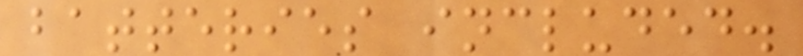batteries included.
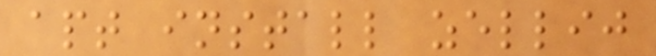apt install zellij
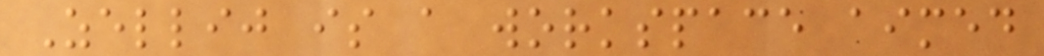Zellij is a workspace aimed
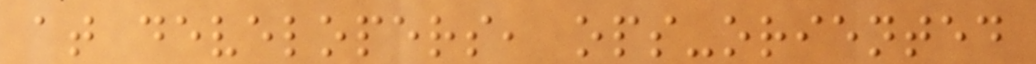at developers, ops-oriented
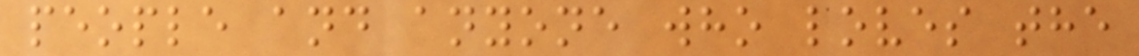people and anyone who loves the
